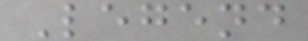Legend
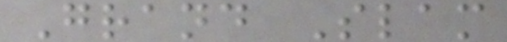Grand Slam
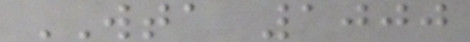WTA 1000
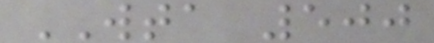WTA 500
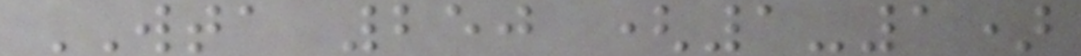WTA 250 (1-1)
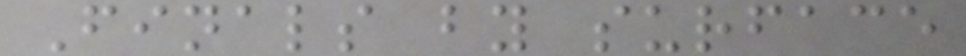Finals by surface
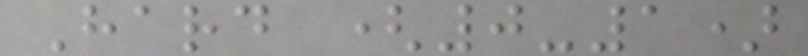Hard (0-1)
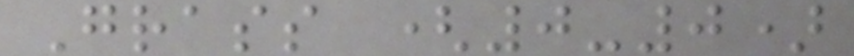Grass (0-0)
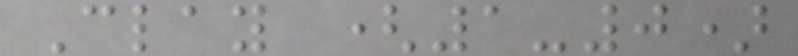Clay (1-0)
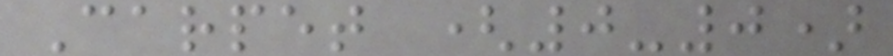Carpet (0-0)
